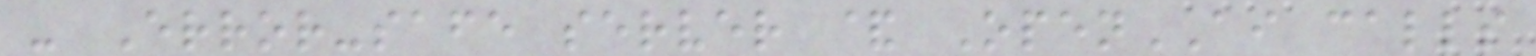- Error-safe server & OpenAI calls
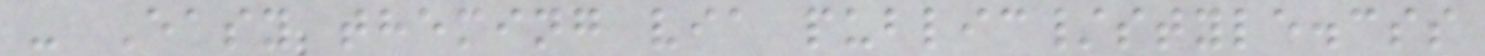- Easy theming via public/style.css
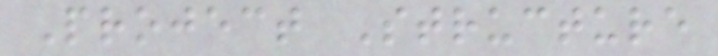Project Structure
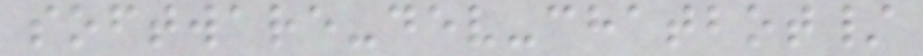software-dev-chatbot/
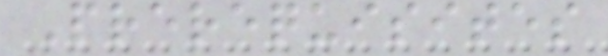Prerequisites
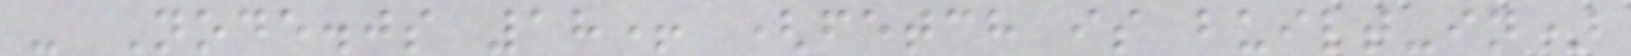- Node.js 18+ (fetch is built-in)
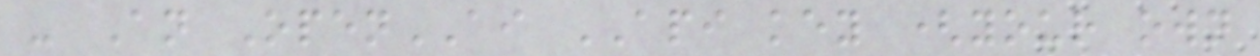- An OpenAI API key (your own
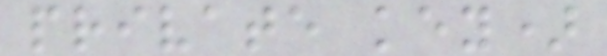private key)
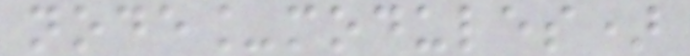node_modules)
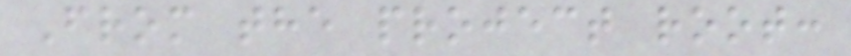From the project root:
